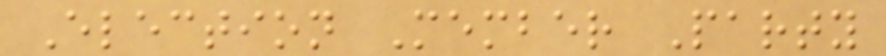Election Member Party
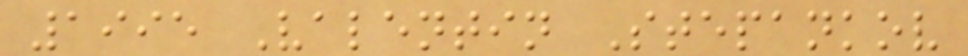1995 Valentin Stepankov
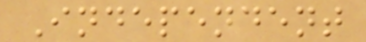Independent
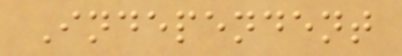Independent
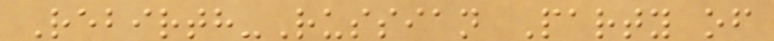Rebirth-Russian Party of
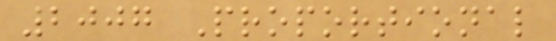2007 Proportional
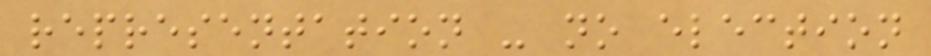representation - no election
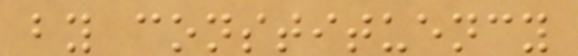by constituency
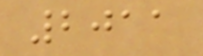2011
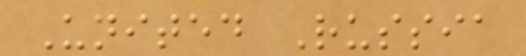United Russia
